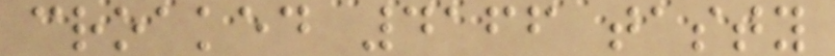croaked 4166 tasty
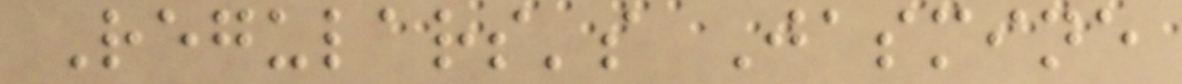Regulars's Jasmine
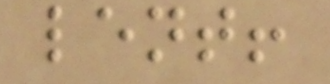lent!
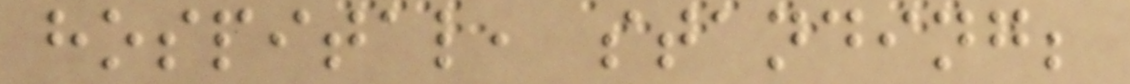hospital, standing;
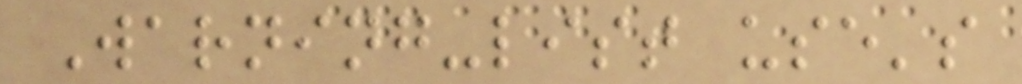Warning-list use's
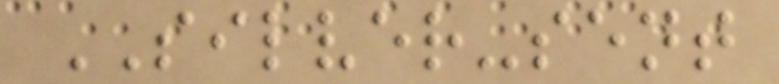SILVER-sent
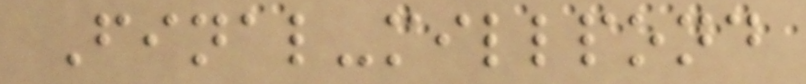Final-millpond
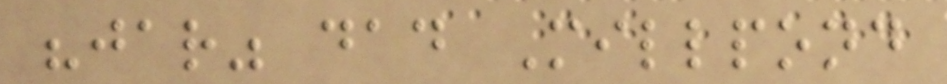"jar" dad Millpond
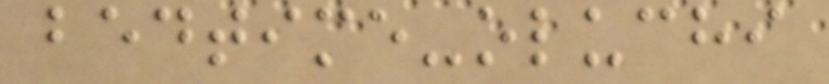bedtime-oluchi
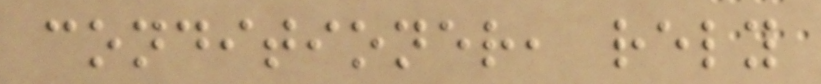conditioner, rely
